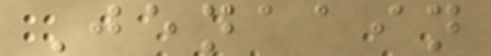Jenaain
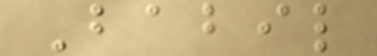Babil
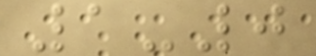1-0
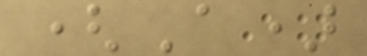(A)
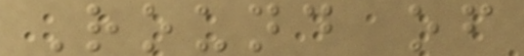Round of
